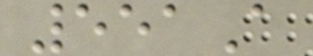551A
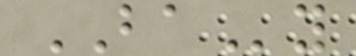BAy
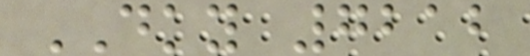DKY 7212
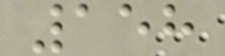158
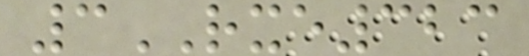3RXE323
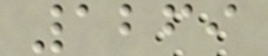1269
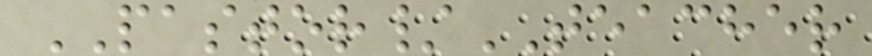PASTOR/TEACHER
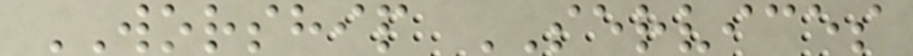WORSHIP SERVICES
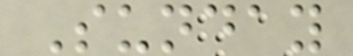Sunday
